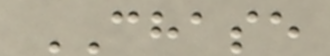CHASE
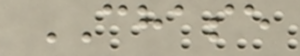CHASE
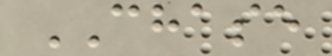CHASE
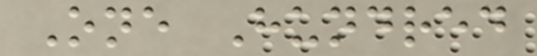One Hundred
